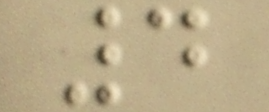4
